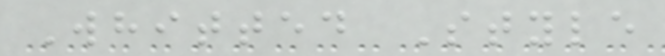Whitted Style
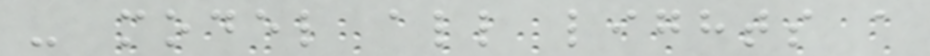- model all lights a
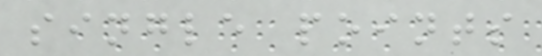single points
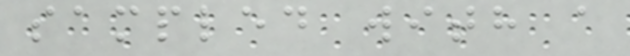sampled with a
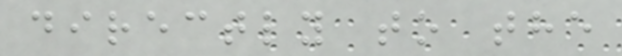directly to the
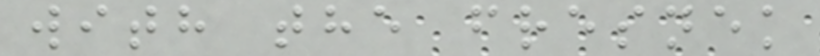with the fresnek
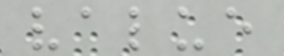value
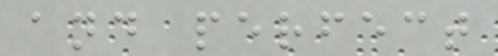and perfect
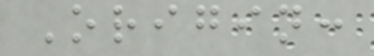Origin:
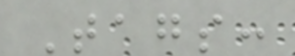Tags:
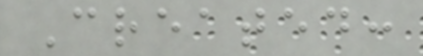Created:
